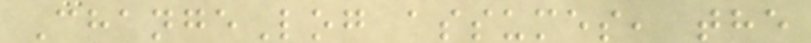ChangeLog assumes, the
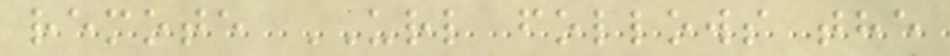remote URL follows the
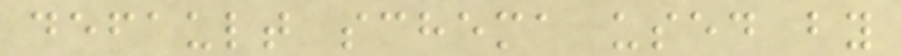default schema used by
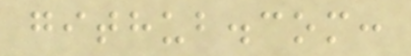github.com:
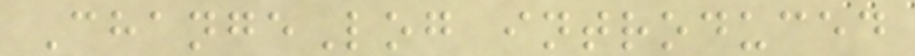ChangeLog introduced
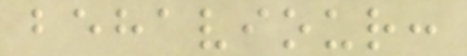behaviour:
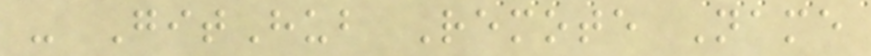- GitHub Remote Name
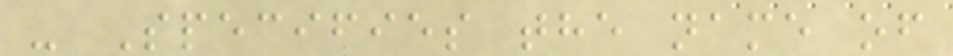- Specifies the name of
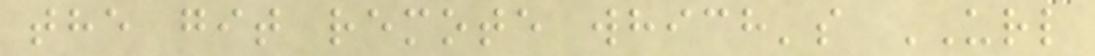the git remote which's URL
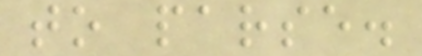to parse.
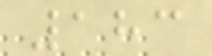183
